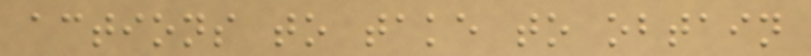actions to take to obtain
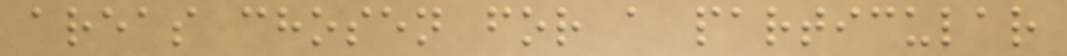areas chosen for a particular
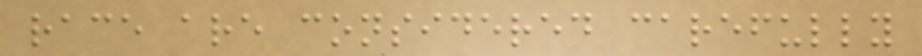race are considered carefully
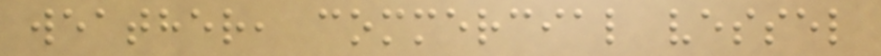weather, commercial vessel
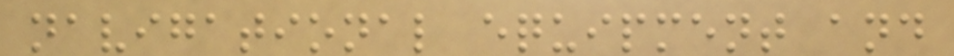navigational equipment and
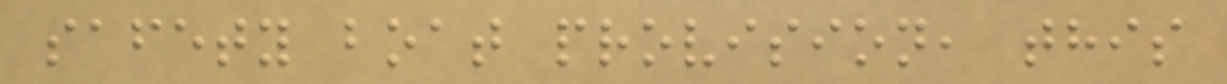safety boat provision, this
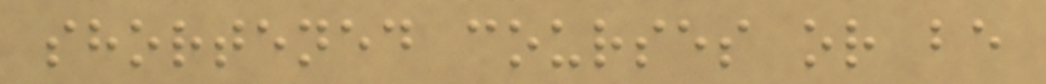shortened courses or be
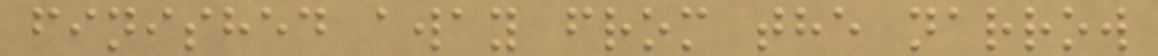finished away from the narrow
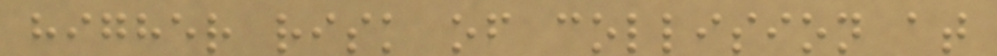higher risk of collision at
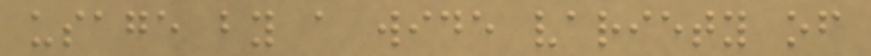usage by a wide variety of
